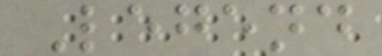Legend
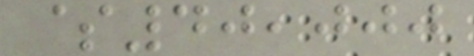$40,000
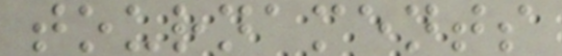tournaments
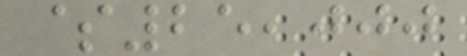$25,000
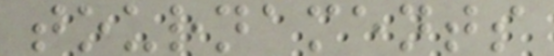tournaments
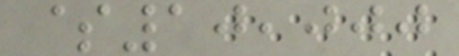$10,000
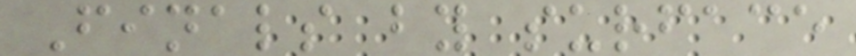Finals by surface
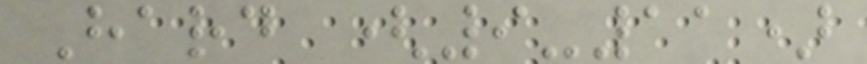Hard (9-11)
